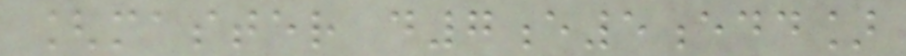[master d7e5edd]
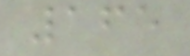165
